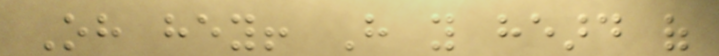Oh hey! Have you heard of
